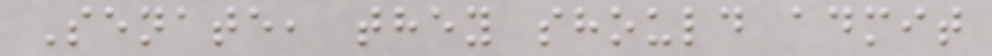Senate, they should admit
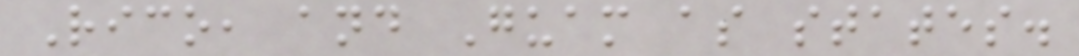Rico, and Guam as states.
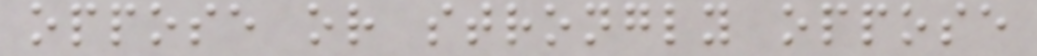oppose or strongly oppose
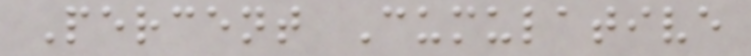Percent Cumulative
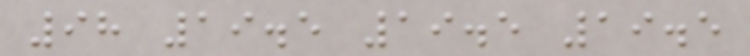98 19.5 19.5 19.5
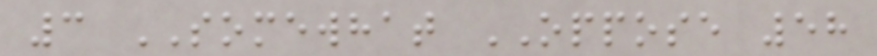3 SOMEWHAT OPPOSE 58
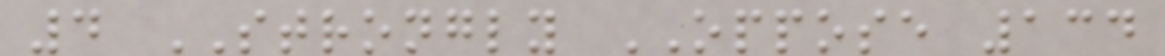4 STRONGLY OPPOSE 134
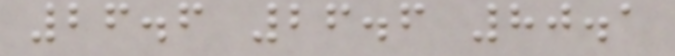26.6 26.6 80.1
